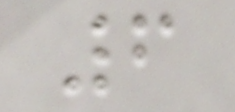6
